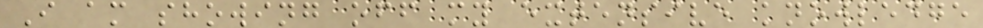I am showing off my extensive knowledge
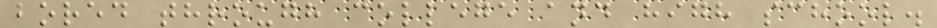bored through college and high school.
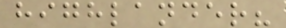highlander?
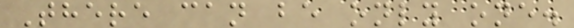There can be only one.
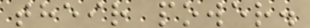their power.
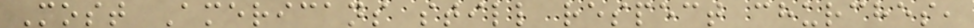Most Americans still respect churches,
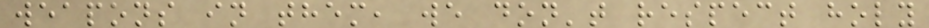weapons in them, we don't respect holy
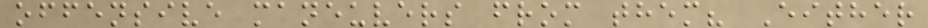offensive maneuvers from them? Either
